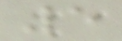5
